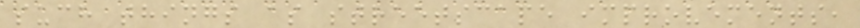such things as streetscape improvements,
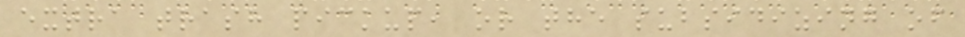extra trash pickup, or the subsidizing of
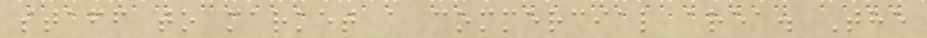staff to market a commercial area. The
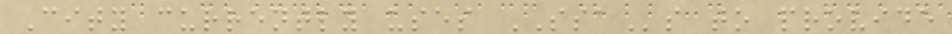City currently uses SSAs to provide
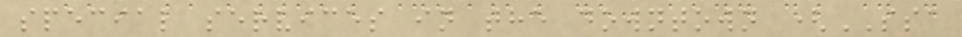special services in the downtown (SSA
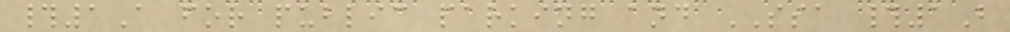#1A for public parking and SSA #1B
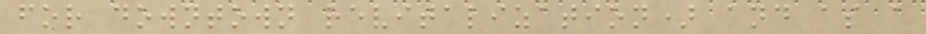for downtown revitalization) and as a
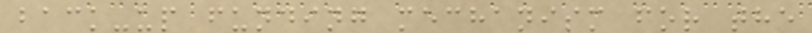back-up funding mechanism for the
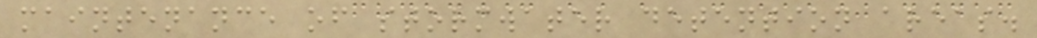maintenance of stormwater detention areas.
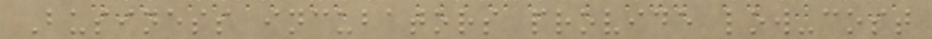Business incubators provide low-cost
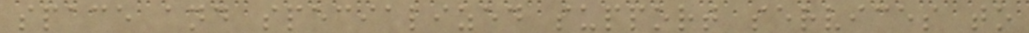space and specialized support services to
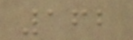162
